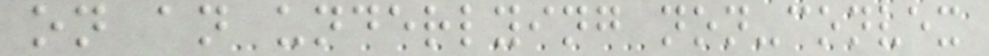on an underlying non-convex
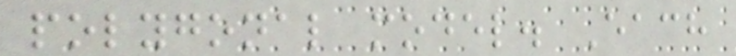polygonal model. Each
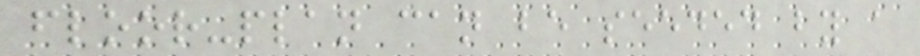floor-plan can be seeded by a
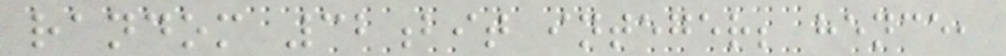random 32bit integer; hence,
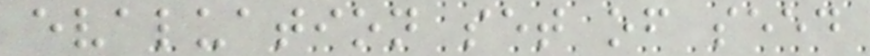evaluation set of seed
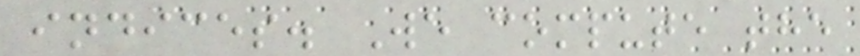indices. We compute the
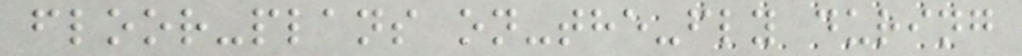floor-plans on-the-fly during
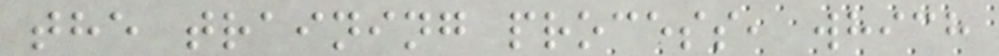the training process, which
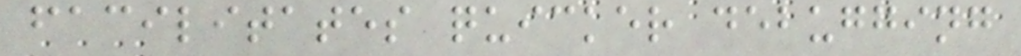facilitates quicker debugging
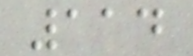114
